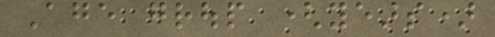Age group (years)
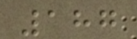187
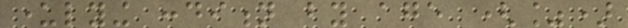underlying condition by age (%)
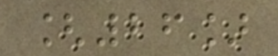[26]
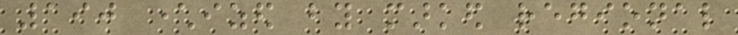190 characterized by marked regional
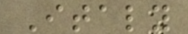Italy
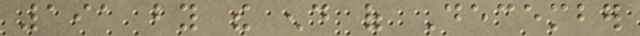191 by the end of December
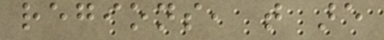regions, that are
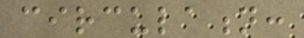circulation:
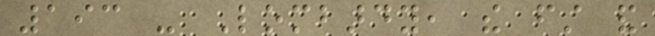193 - Lombardy, the first and
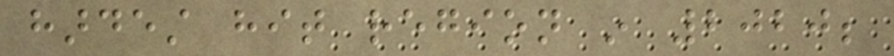hardest hit region in 2020;
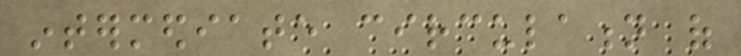intermediate circulation of
